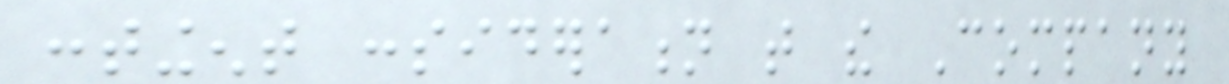contingent consideration that the Company
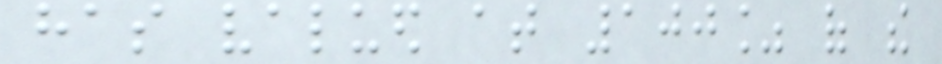has valued at 100% of the
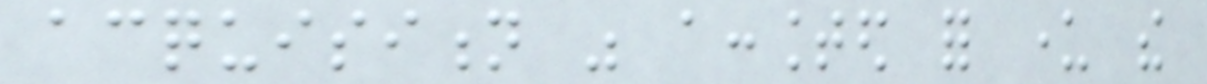acquisition was accounted for under the
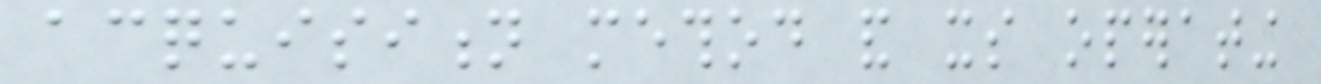acquisition method and its operating
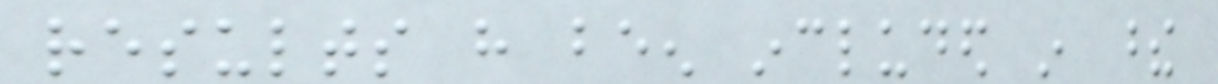results have been included in these
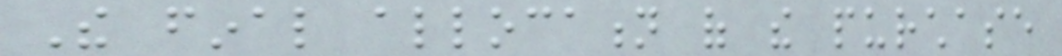The final allocation of the purchase
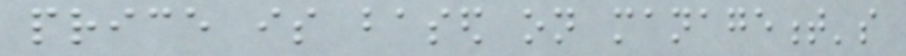price is based on management's
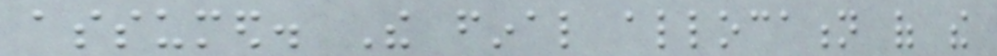assumed. The final allocation of the
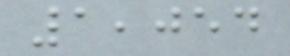1,054
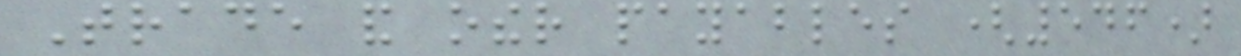Trade and other payables (546)
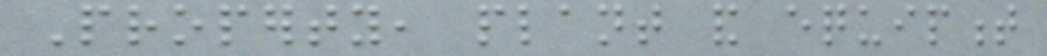Property, plant and equipment
